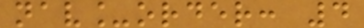nav_order: 4
